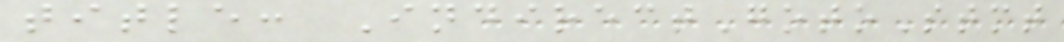title: IndirectGotoStmt
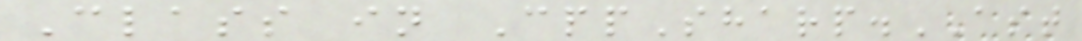Class in CppSharp.AST
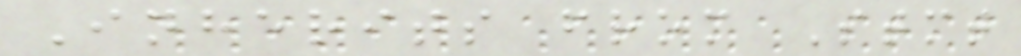Inherits from Stmt
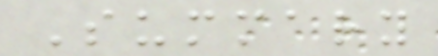Summary
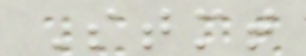Stmt
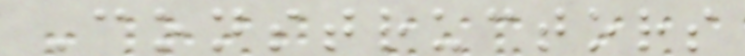Constructors
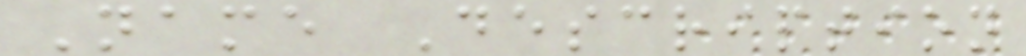Name Description
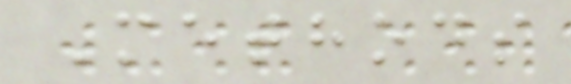Methods
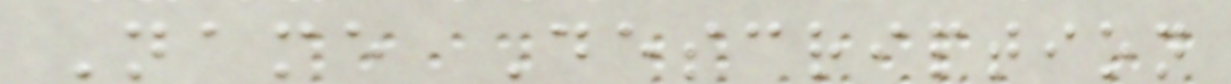Name Description
